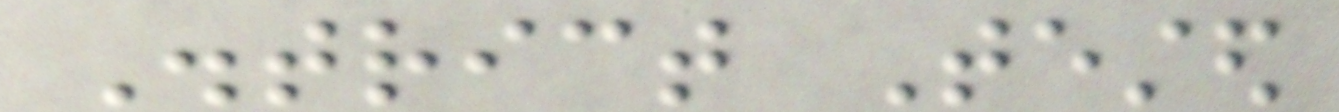District Tested
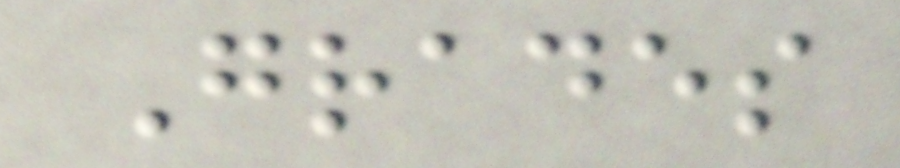Grades
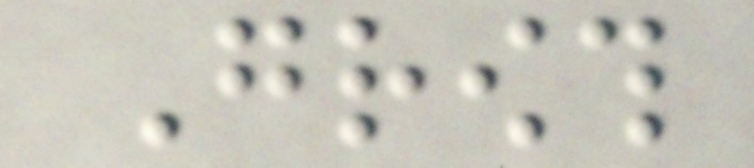Growth
